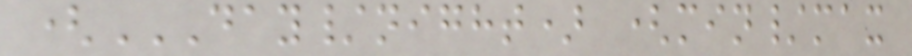(DAY/NIGHT) (MIN/MAX
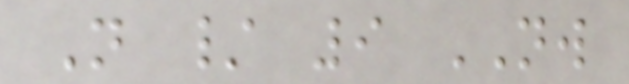N / 9 NW
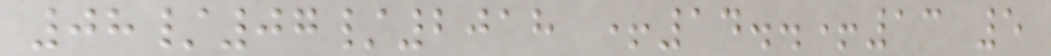08/07/2018 +14..+13 5
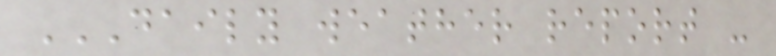DAILY WEATHER REPORT -
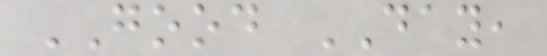GOOD DAY,
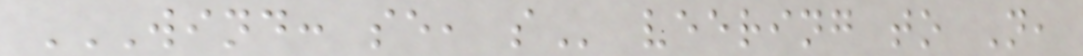WIND: SE, S veering to N,
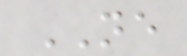NE
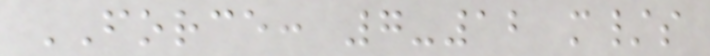FORCE: 7-12 m/s
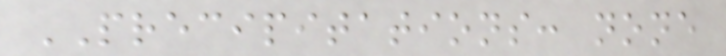PRECIPITATIONS: none
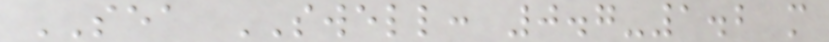SEA SWELL: 0.7-1.2 m
